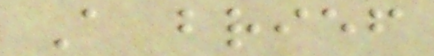A brief
